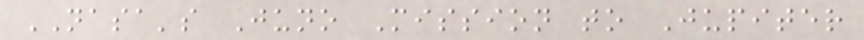NASA's Juno Mission to Jupiter
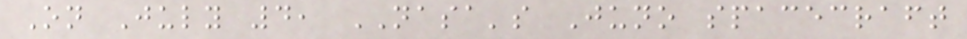On July 4, NASA's Juno spacecraft
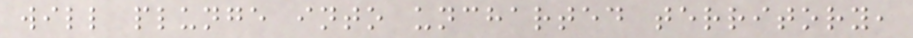will plunge into uncharted territory,
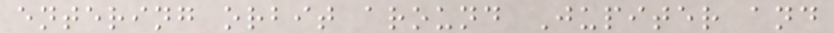entering orbit around Jupiter and
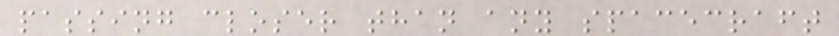passing closer than any spacecraft
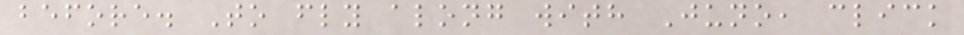before. To fly along with Juno, click
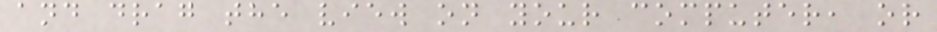and drag the view on your computer, or
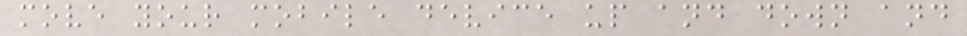move your mobile device up and down and
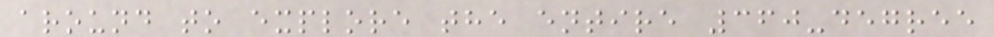around to explore the entire 360-degree
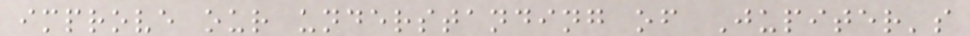improve our understanding of Jupiter's
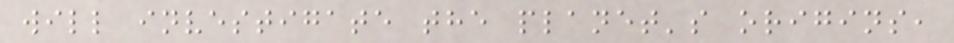will investigate the planet's origins,
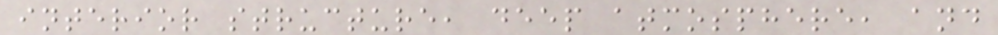interior structure, deep atmosphere, and
